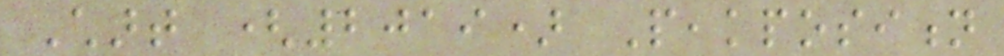Chart (2019) Peakposition
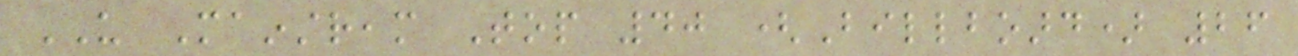US Mainstream Top 40 (Billboard) 26
